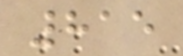815
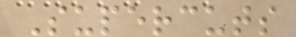Supercuts
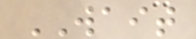WAIT
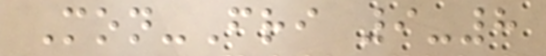Mon-Fri 9-8
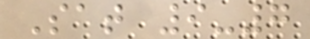Sat 9-7
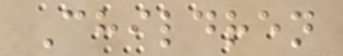Children
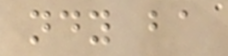ndy ba
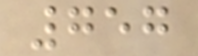757
